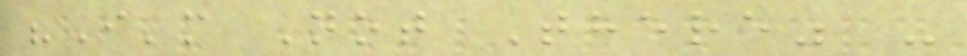"I'm Not There" -
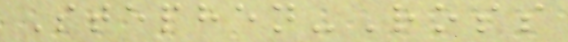Stephen-Ross
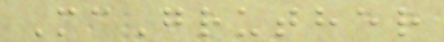McGruther
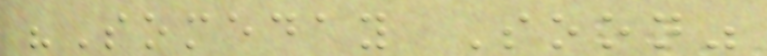"Someday Soon"
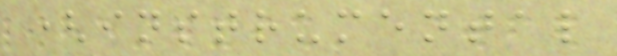(instrumental
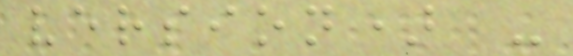version) -
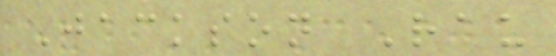Jackson Rau
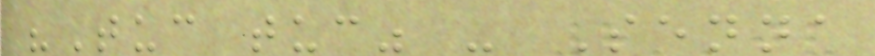"Tuc tuc" - Senna
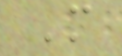M
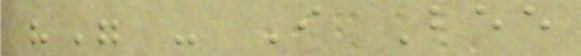"" - I Bee
